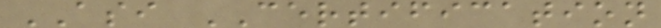ASI CERTIFICATION
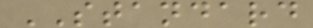STANDARD
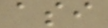asi
